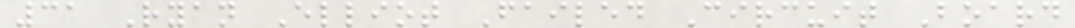31 Ryan Elliot Failed Circuit Board
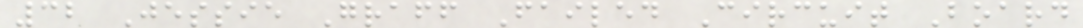32 Jessie Graff Failed Circuit Board
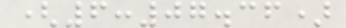(6:07.36)
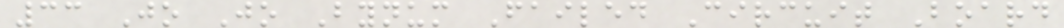33 Jo Jo Bynum Failed Circuit Board
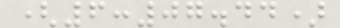(6:07.44)
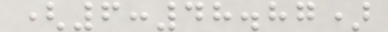(6:48.87)
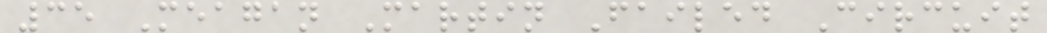35 Meagan Martin Failed Circuit
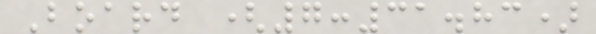Board (7:31.83)
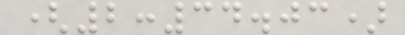(2:34.03)
